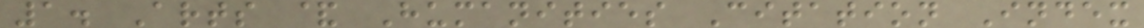1. Arts & Humanities Citation Index
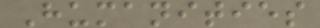Humanities
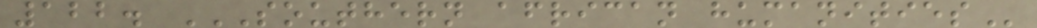122. SOUTHERN AFRICAN HUMANITIES
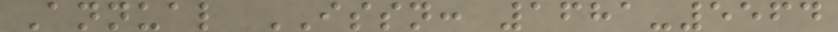Annual ISSN: 1681-5564
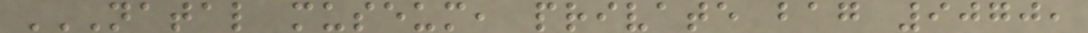NATAL MUSEUM, PRIVATE BAG 9070,
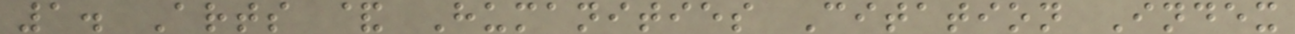1. Arts & Humanities Citation Index
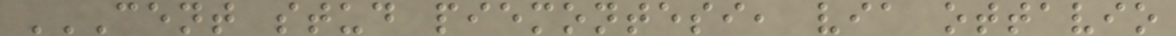CENT STUD PIEMONTESI, VIA OTTAVIO
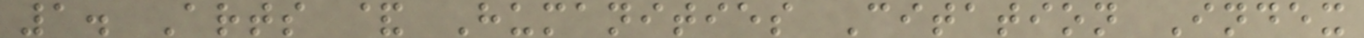1. Arts & Humanities Citation Index
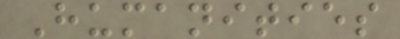Humanities
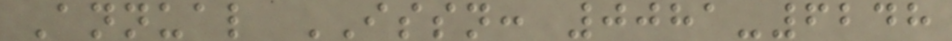Annual ISSN: 0081-6248
